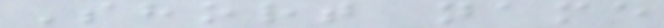Short name
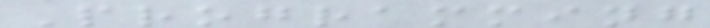Programming
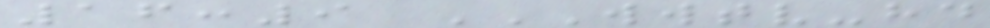16:9 WWTV-HD
